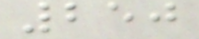250
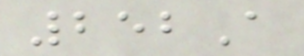252A
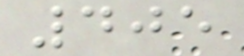405
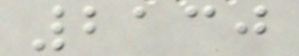2130
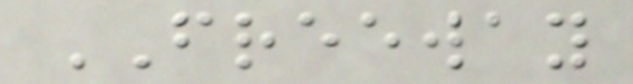FREEWAY
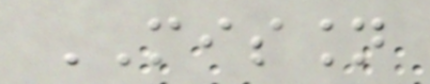MISSION
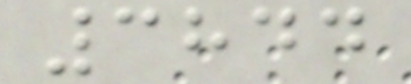3844
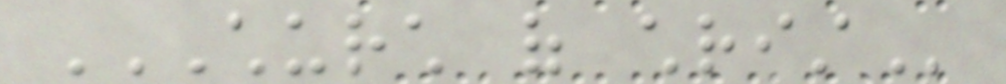CHURCH OF CHRIST
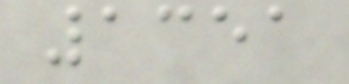1351
